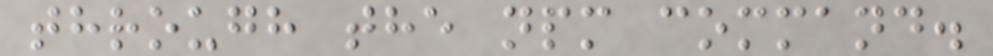through the npm command.
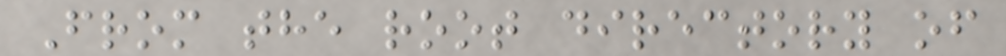From the root directory of
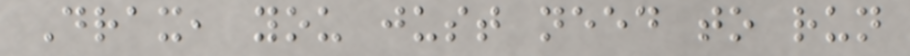Drax, you just need to run
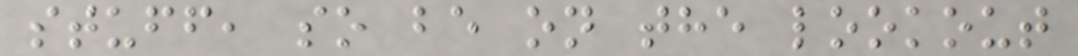stuff, so be on the lookout
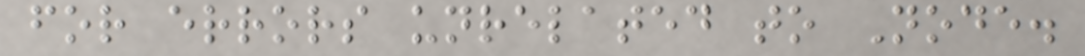for errors unrelated to Node.
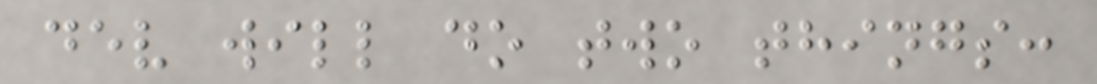dev will do two things:
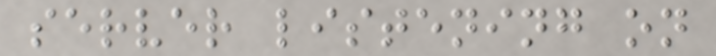server listening on
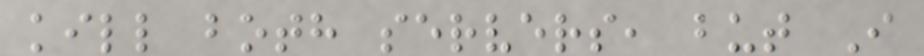kill both servers, but I
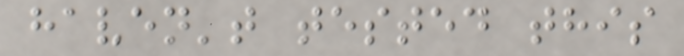haven't tested this
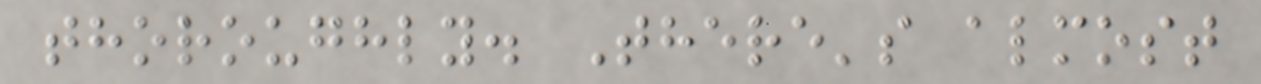thoroughly. There's almost
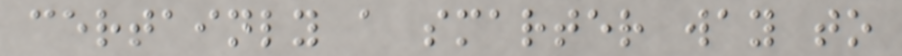certainly a smarter way to
